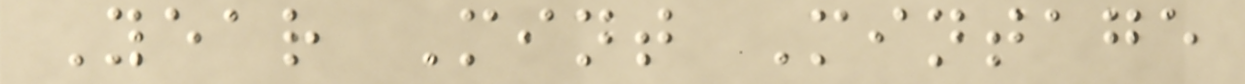Year Mint Mintage
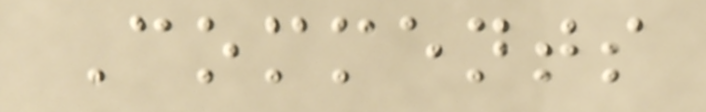Comments
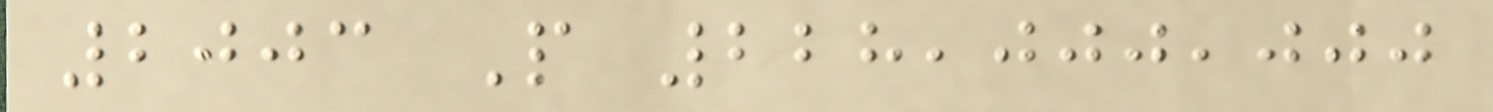2003 P 228,000,000
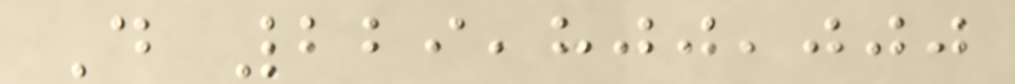D 229,800,000
